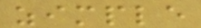zimple
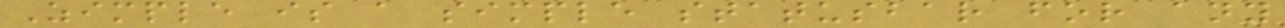Zimple is a simple statusbar for any
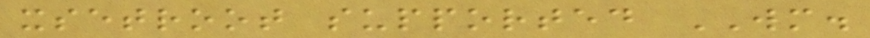xsetroot supported WM.
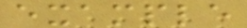example
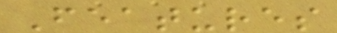Features
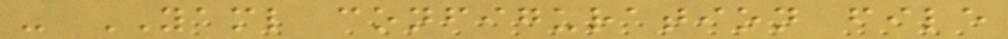- YAML configuration file
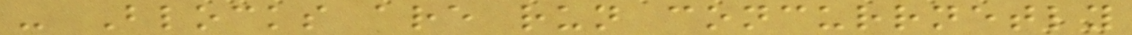- Blocks are run concurrnetly
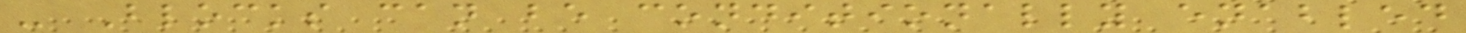- Blocks can be conditionally enabled
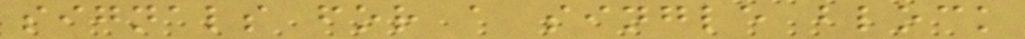signals for a single block
